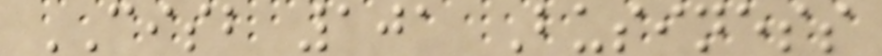CISB 101 Business
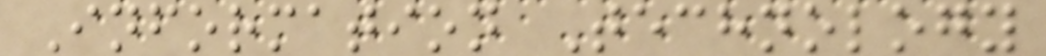Information Technology
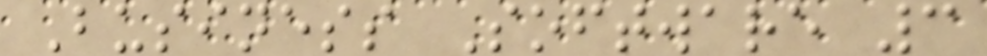Business Software 3
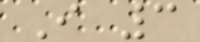I 3
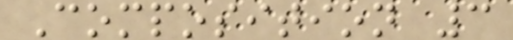Composition 3
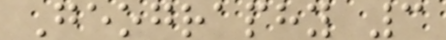Geography 3
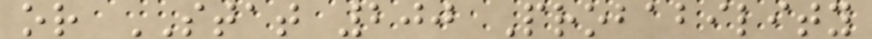or STAT 200 Probability
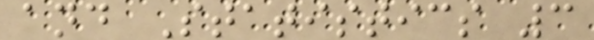and Statistics 3
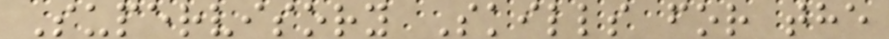Supervisory Skills for the
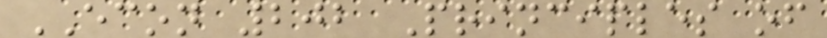ECON 202 Principles of
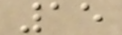15
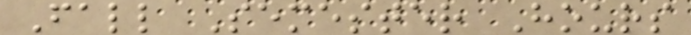Fall Semester Hours
